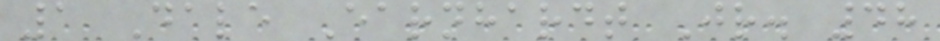1 Dale Earnhardt Jr. 48
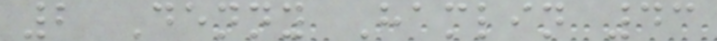2 Denny Hamlin 43
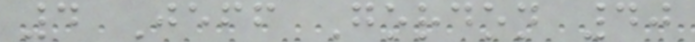4 Jeff Gordon 40
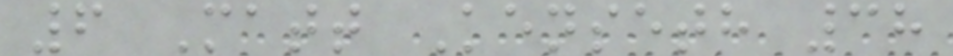6 Matt Kenseth 38
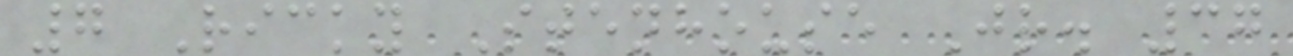7 Ricky Stenhouse Jr. 37
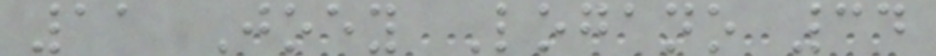11 Joey Logano 34
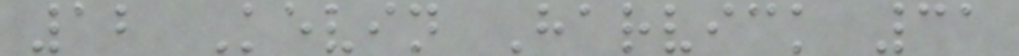12 Kevin Harvick 31
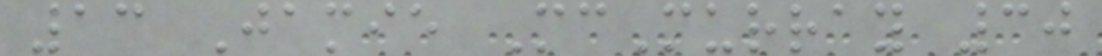13 Jamie McMurray 30
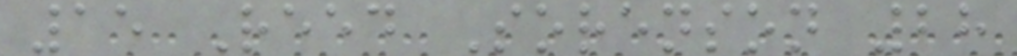15 Reed Sorenson 28
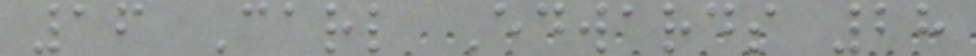16 Carl Edwards 28
